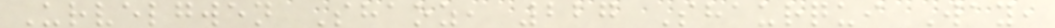Urvelgwen Shaoz, 227 Shaurqui Way,
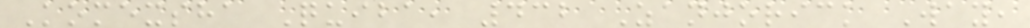Komexsha Quiba, 432 Zanjorick Way,
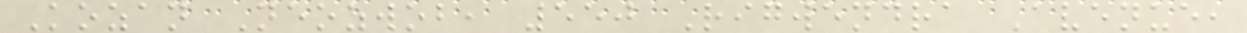Kozan Neozwob, 550 Rigwendra Avenue,
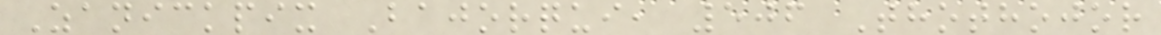Zanickpix Bajorqui, 506 Thothojor
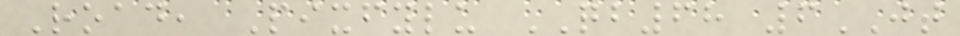Road, Pixfylu QB68 6JT
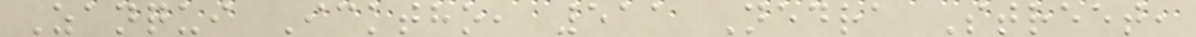Zanqui Icktho, 511 Nedra Street,
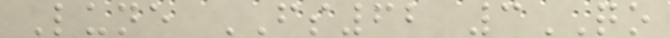Lune FS62 3QO
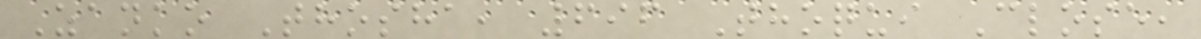Zanko Thosha, 696 Thoqui Close,
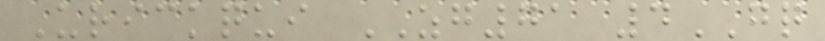Urickqui ZG71 4GQ
